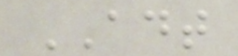ADT
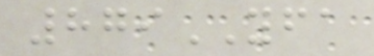879YFA
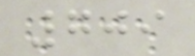709
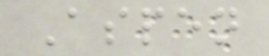Aspen
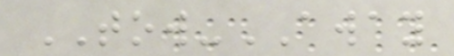TOW-AWAY
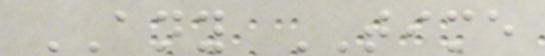ANY TIME
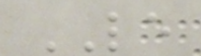LE
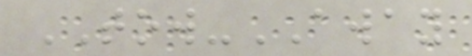TOW-AWAY
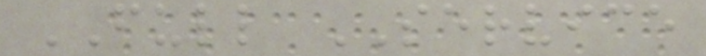FULL SERVICE
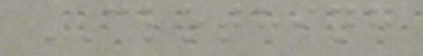CLOTHING
